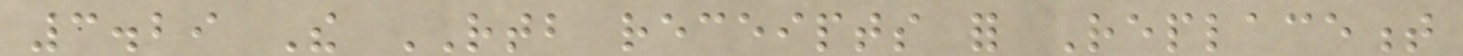3.29 The RTB receipts for Replacement
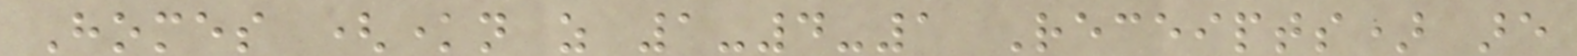Homes (known as 1-4-1 Receipts) are
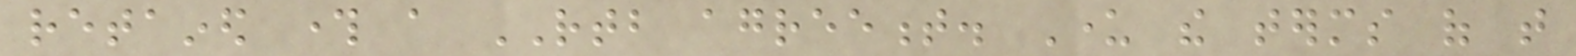retained through a RTB agreement. Under the terms of that
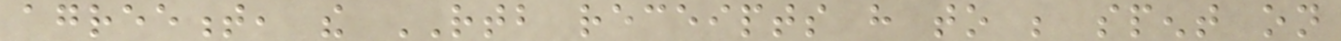agreement, the RTB receipts have to be spent on
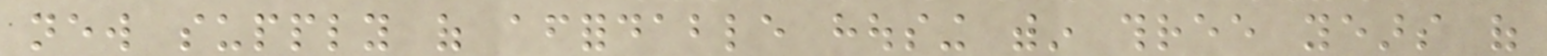new supply of affordable housing within three years of
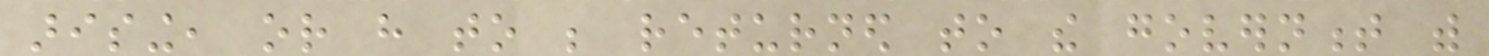arising, or have to be returned to the government with
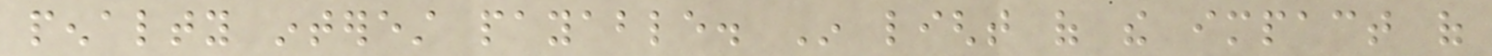penalty interest payable. In light of the impact of
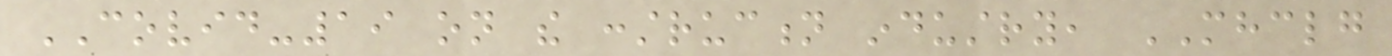COVID-19 on the construction industry, MHCLG
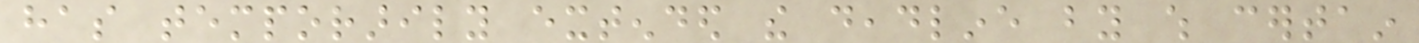has temporarily extended the deadline by which certain
